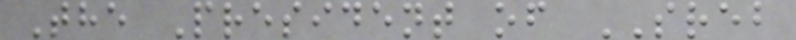The President of SREB
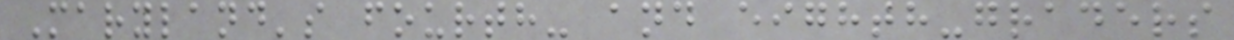Maryland's fourth- and eighth-graders
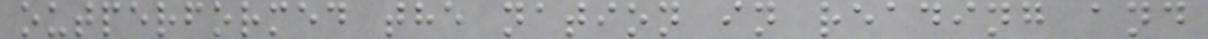outperformed the nation in reading and
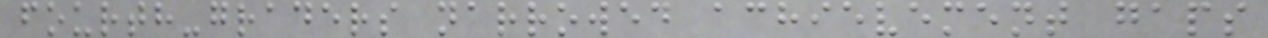fourth-graders narrowed achievement gaps
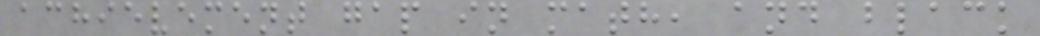achievement gap in math, and black
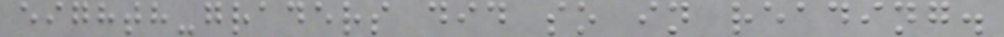eighth-graders did so in reading.
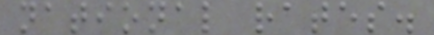national rates.
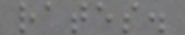rates.
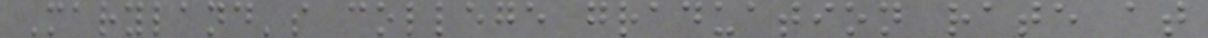Maryland's college graduation rate at
